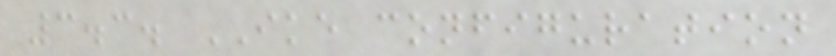3.3. IKE configuration
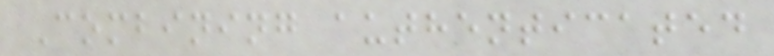Combining authenticated
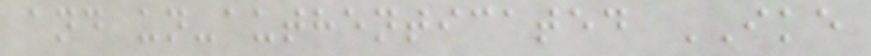and un-authenticated IKE
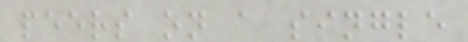peers on a single
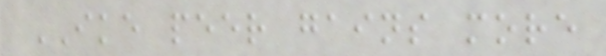IKE peer gains more
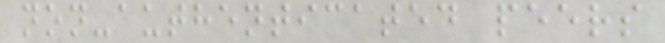non-authenticated peers
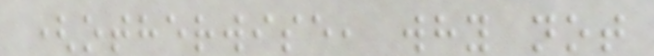(otherwise, why not
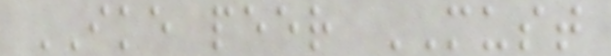IKE peer MUST
